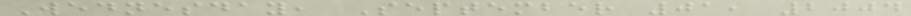Wednesday, September 01, 2004
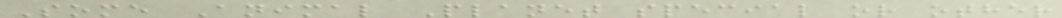Some Animal Planet special or other
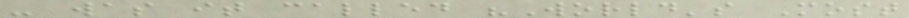- was it called "World's Most
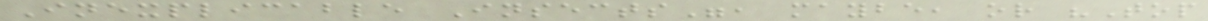Inexplicable Insects", maybe, or "Top
